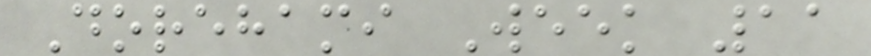Dorehami Week 11
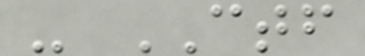- CTF
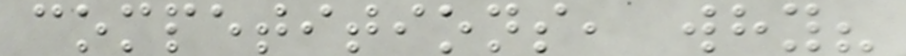competitions, why?
